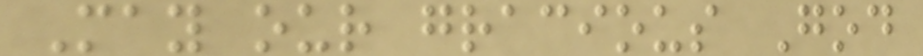May our gracious God
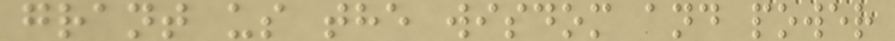grant us the wisdom and power
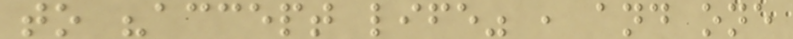to "accept life" , and one
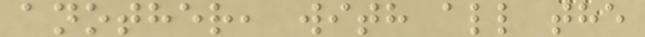another, with all the
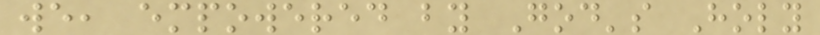we, empowered by God's Holy
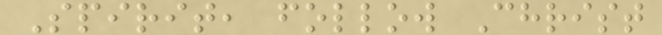Spirit, follow Christ
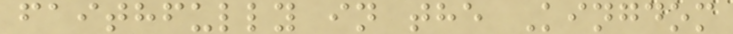faithfully in the Kingdom
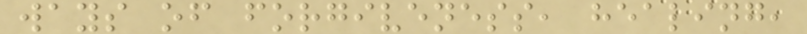ways of forgiveness, healing,
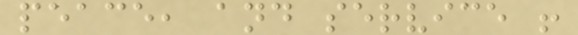peace, and service !
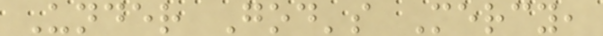Under God's Mercy,
